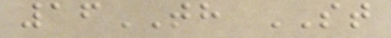16TH ST
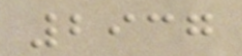2937
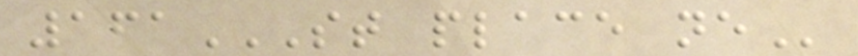161ST PLACE NE
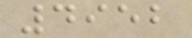4952
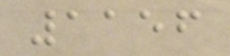1156
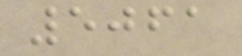5061
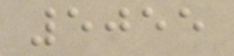5055
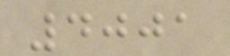4001
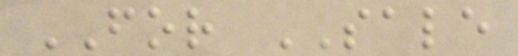FOR SALE
